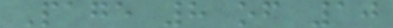Page 8 of 10
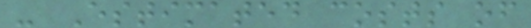- Estimated costs of
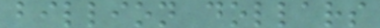billion dollars
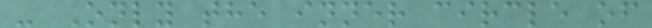- Only the inner circle of
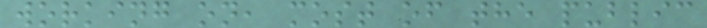working on, most of the public
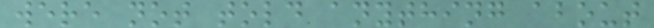were not told anything about
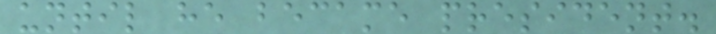until he became president.
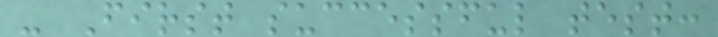- First successful test:
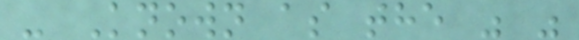- Known as the " "
